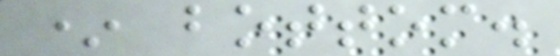* bottom.
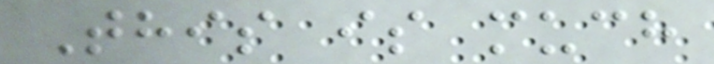This is much
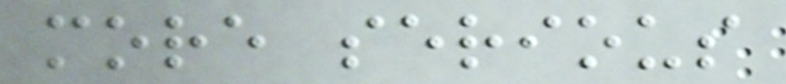more serious
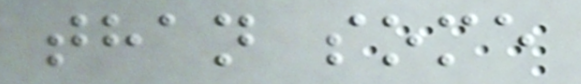than some
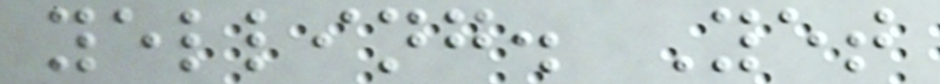yelling. Yet
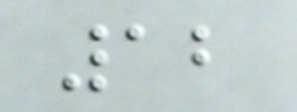12
